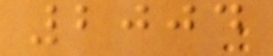2004
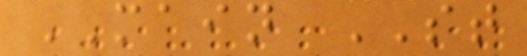MAIN ST
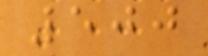500
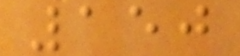150
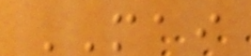MAI
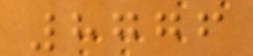8776
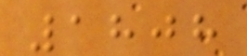1808
